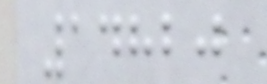14820
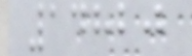14820
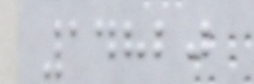14820
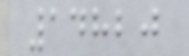14820
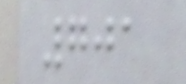701
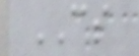CS
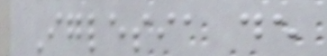Iglesia de
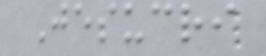Jesucri
